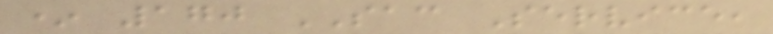* 170 SAC Service,
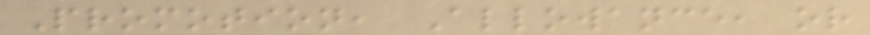Promotion, Allowance, or
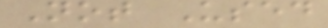Not Used
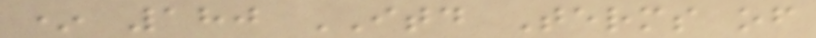* 180 ITD Terms of
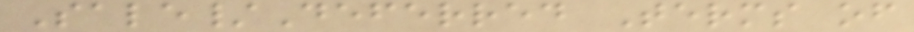Sale/Deferred Terms of
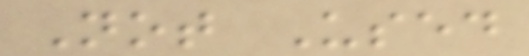Not Used
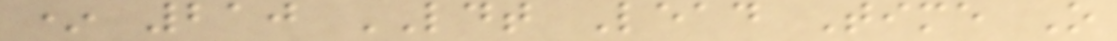* 210 LDT Lead Time O
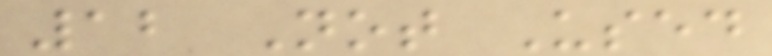12 Not Used
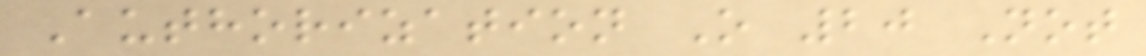Authorization O 20 Not
